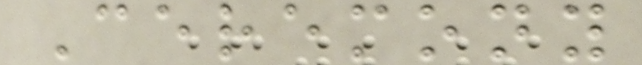Ceremony
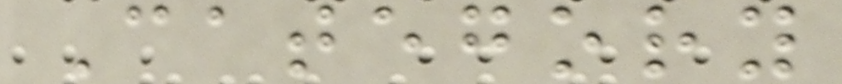Category
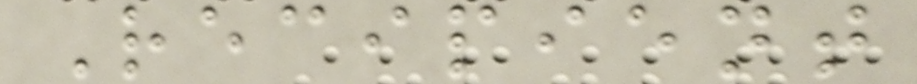Recipient
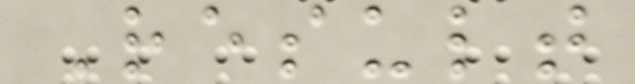Result
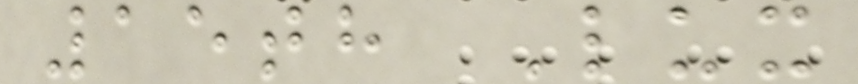15th Lux
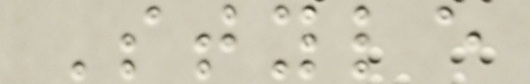Style
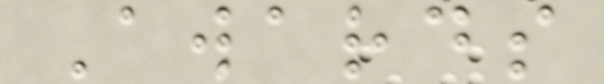Awards
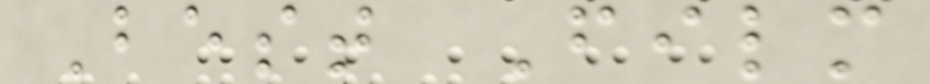Best Film
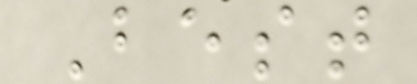Best
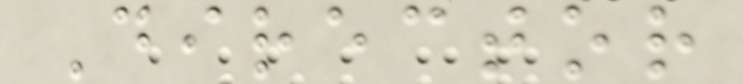Director
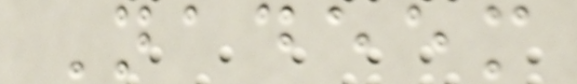Nadeem
